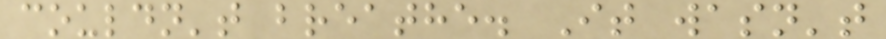couldn't breathe. It wasn't
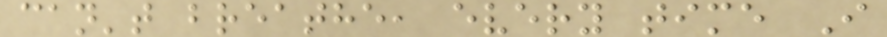can't breathe, every time I
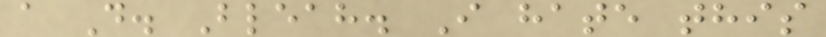a D. Bleah. I hate this
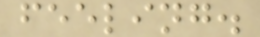feeling.
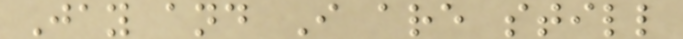Jay and I are still
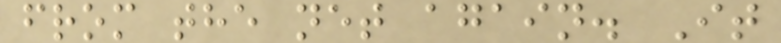from the net again. It
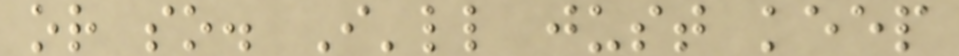or so. I'll just keep
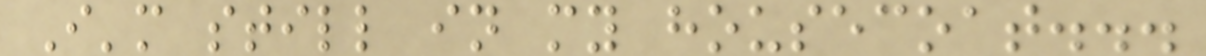I'm still in my housecoat...
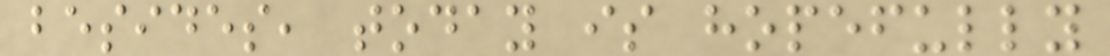besides, today is hopefully
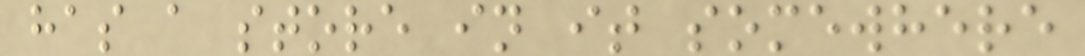has a store in it somewhere
